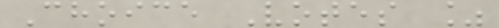Choice Votes %
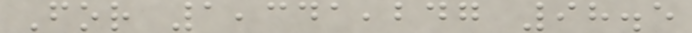For 1,341,247 98.5
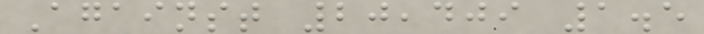Against 20,409 1.5
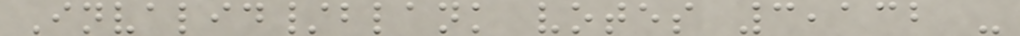Invalid/blank votes 3,132 -
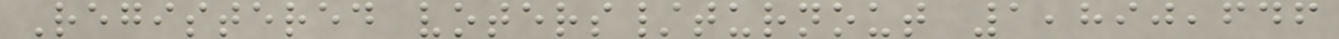Registered voters/turnout 1,890,646
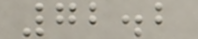72.2
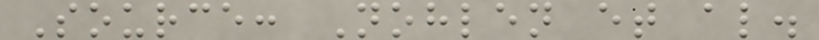Source: Nohlen et al.
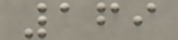169
